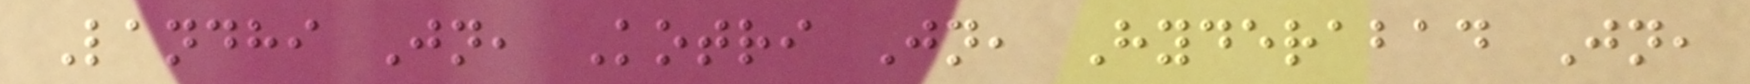Landhi Jn, Kotri Jn, Hyderabad Jn,
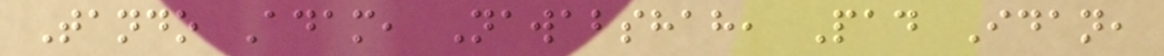Tando Adam, Nawabshah, Pad Idan,
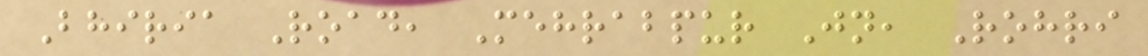Bhiria Road, Mehrabpur Jn, Rohri
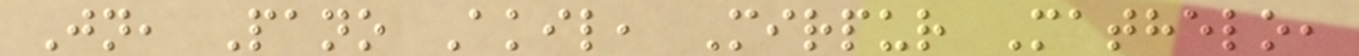Jn, Pano Akil, Mirpur Mathelo,
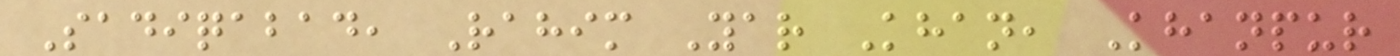Sadiqabad, Rahim Yar Khan, Khanpur
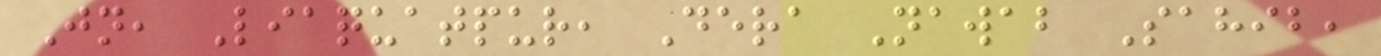Jn, Liaquatpur, Dera Nawab Sahib,
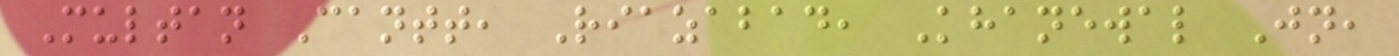Multan Cantt, Riazabad, Khanewal Jn,
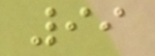99
